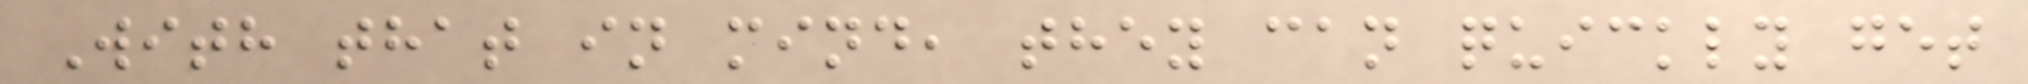With that in mind, they can quickly get
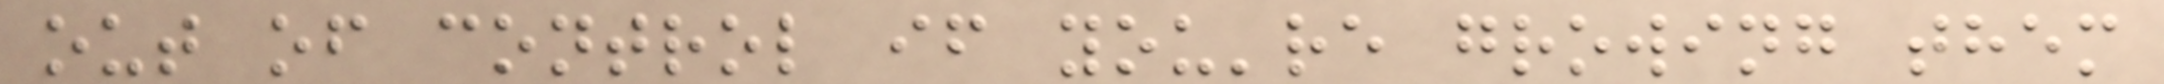out of control if you're growing them
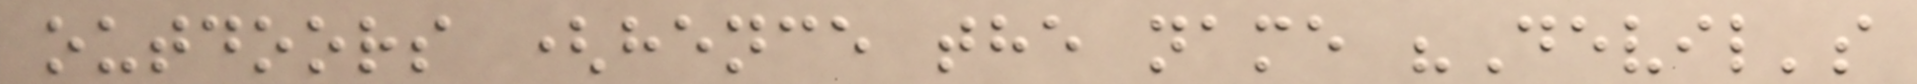outdoors (hence the name "Devil's
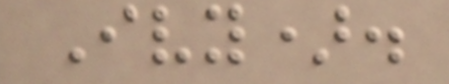Ivy).
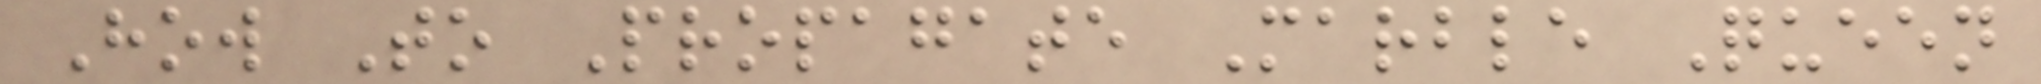How To Propagate Marble Queen
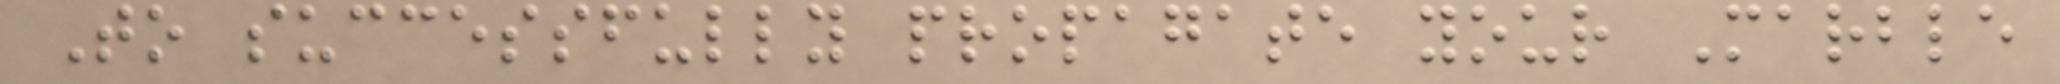To successfully propagate your Marble
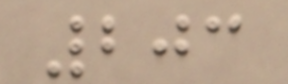203
